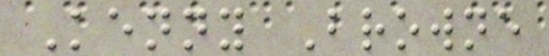Kenny Browne
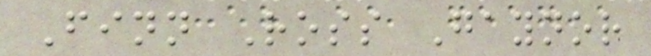Finn Ross Gaynor
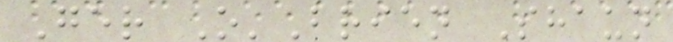Ger O'Brien Shaun
